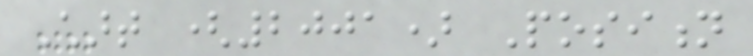Chart (2001) Position
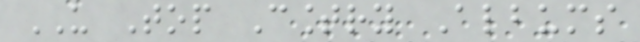US Top Country Albums
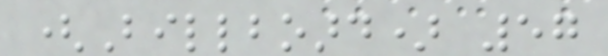(Billboard) 57
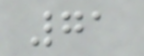71
